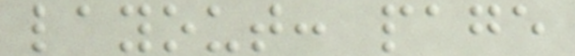layout: page
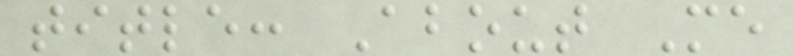title: About Me
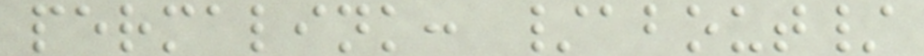permalink: /about/
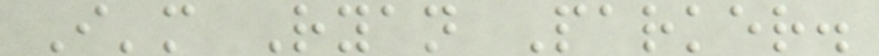I'm Ryan Parker.
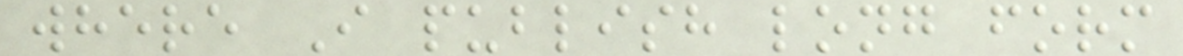where I publish long form
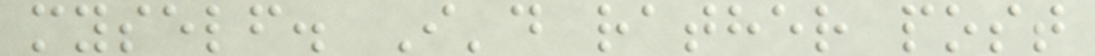myself. I'd rather post
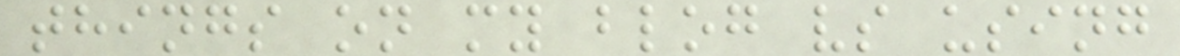things on my blog vs using
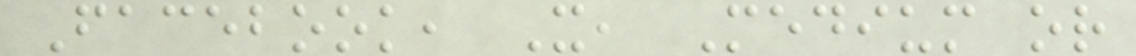Facebook, X, Medium or
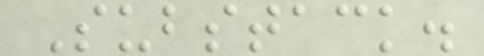Substack.
